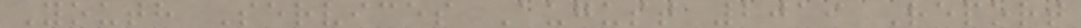Youth Services August 2019 Report
